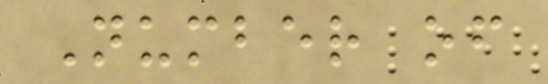Number of
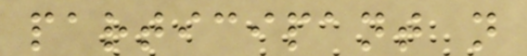participant n
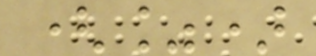(%)
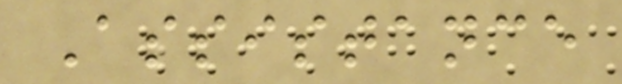Assistance
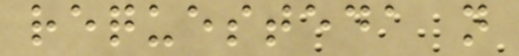requesteda n
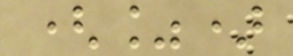(%)
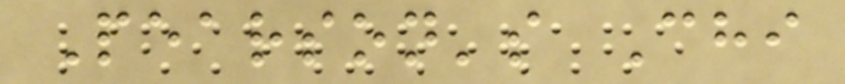Pearson's Chi
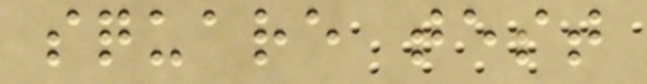square test
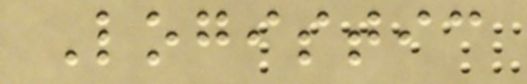Logistic
